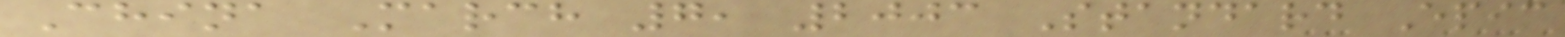China March 7, 2003 Standard Epic
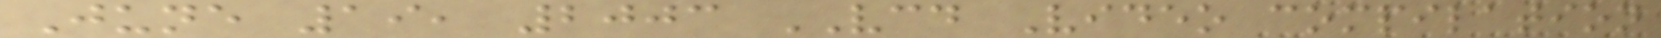June 19, 2003 VCD Video compilation
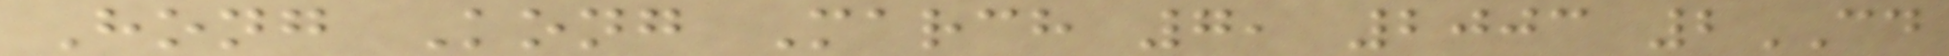Hong Kong March 7, 2003 2CD
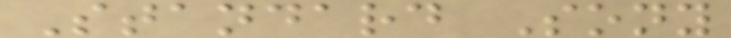Standard Sony
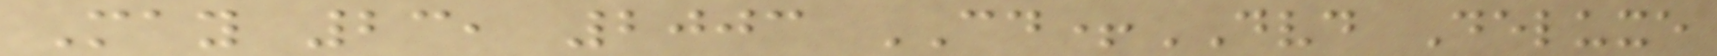May 23, 2003 CD+DVD Deluxe
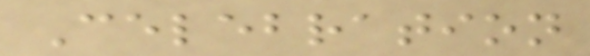Celebration
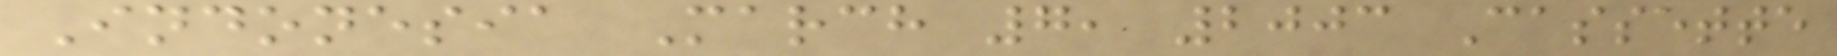Indonesia March 7, 2003 Cassette
